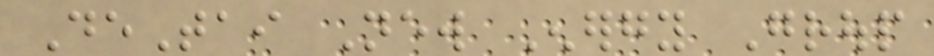DeTai New Energy Group
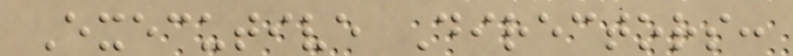Executive Directors:
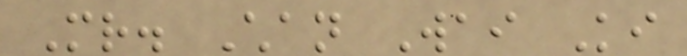Mr. Chan Wai Ki
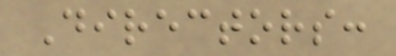Directors:
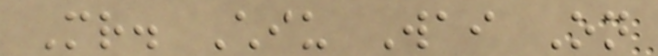Mr. Chiu Wai On
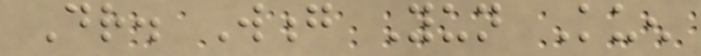Dr. Wong Yun Kuen
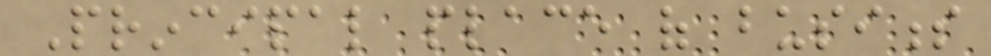Principal place of business
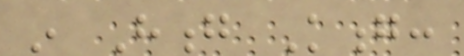in Hong Kong:
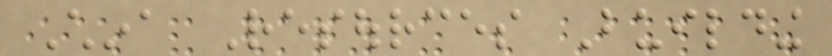China Resources Building
